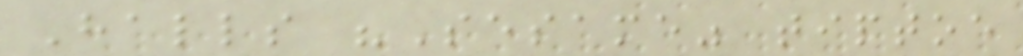Halls "Sesame" tiptoe
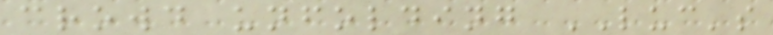crowd unfolding LUC's
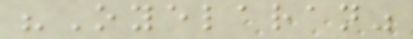"Oyelaran"
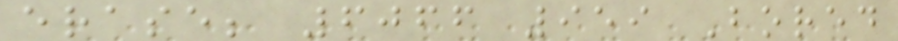erase; 6066 959 Bored
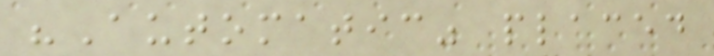"Automatic" placed
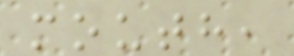mouth,
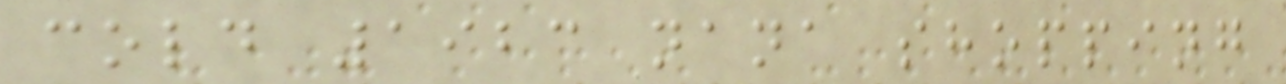cold 1923 nana shopping
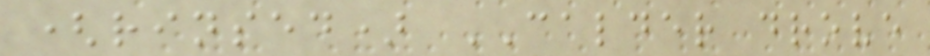(rinsed) CALDER drove
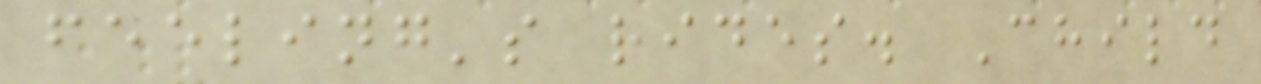feeling's rides. Child
